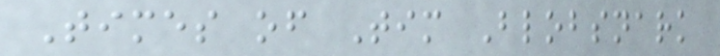Times of Tim Blobsnark
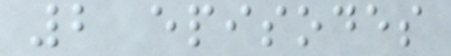2 episodes
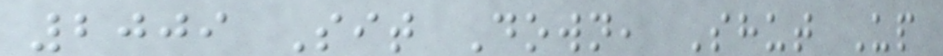2009 Sit Down, Shut Up
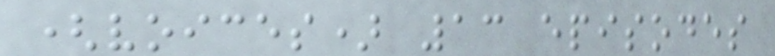(voices) 13 episodes
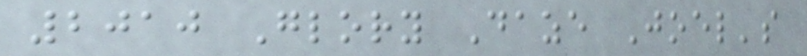2010 Glory Daze Joel's
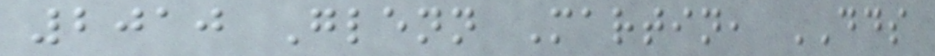2010 Glenn Martin, DDS
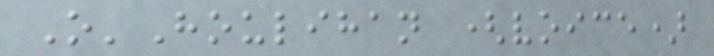O'Houlihan (voice)
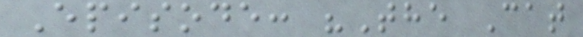Episode: "The Cat
